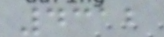4312
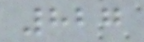827
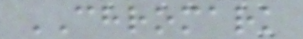CHROMARK
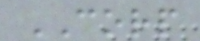CORP
